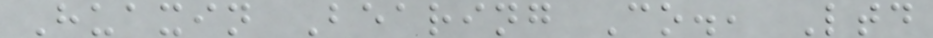Huaxin Bearing Co., Ltd
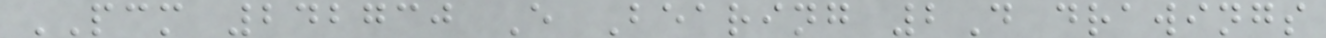PCM 242730 E Bearing 2D drawings
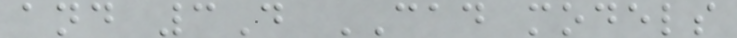and 3D CAD models
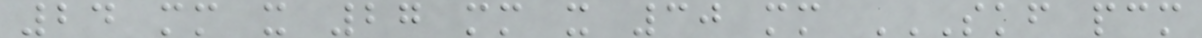24 mm x 27 mm x 30 mm SKF PCM
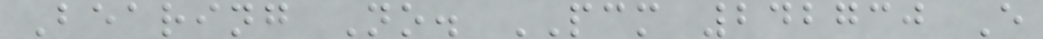Bearing No. PCM 242730 E
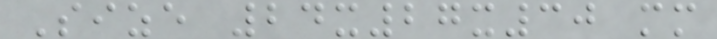Size 24x27x30 mm
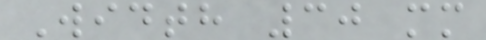Width 30 mm
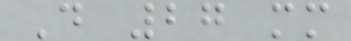D 27 mm
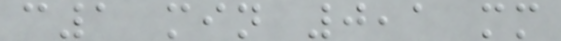c1 min 0,1 mm
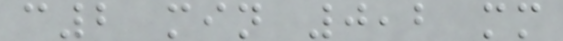c2 min 0,2 mm
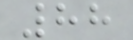88
